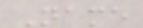Name
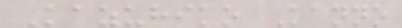Kazuhiko Kanno
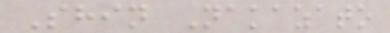Shin Nakazato
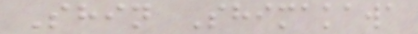Shin Shimakawa
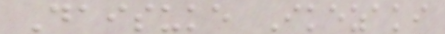Daisuke Ikezaki
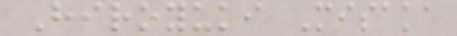Hiroyuki Misaka
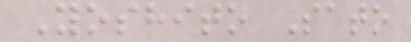Yoshito Sato
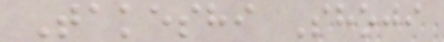Takeshi Shoji
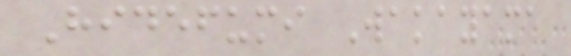Hidefumi Wakayama
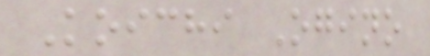Koichi Ogino
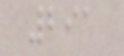291
